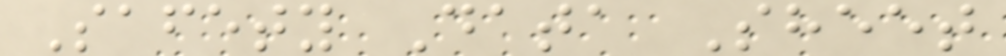Safety Data Sheet
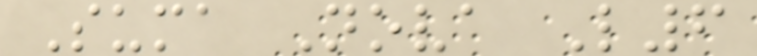Suma Nova L6
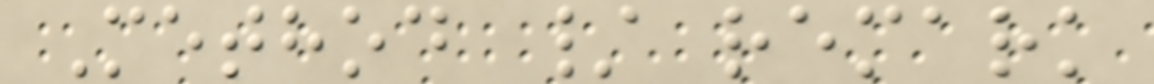Method / remark
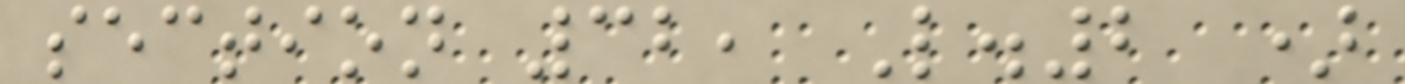section 32, L.2 )
